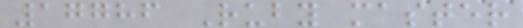17786 Ruby master
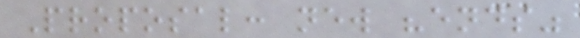Proposal: new "ends"
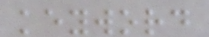keyword
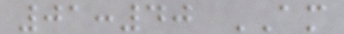01:40 AM
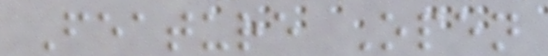Feature Open
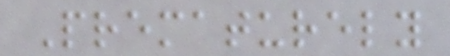Prematurely
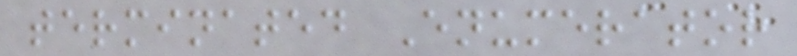terminated Enumerator
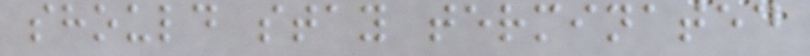should stay terminated
